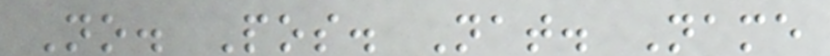No. Pos. Nat. Name
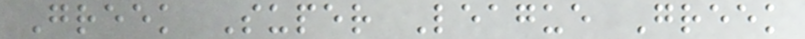Greek Super League Greek
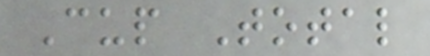Cup Total
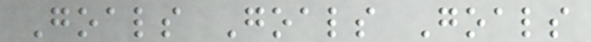Goals Goals Goals
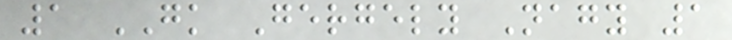1 GK Gergely Nagy 1
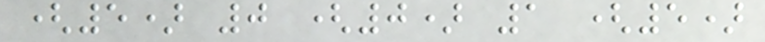(5) 0 (0) 1 (5)
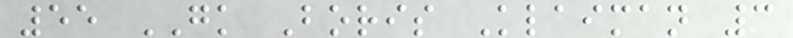55 GK Boris Klaiman 3
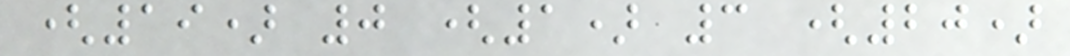(19) 0 (1) 3 (20)
